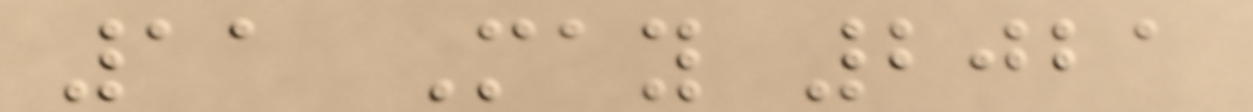11 May 2021
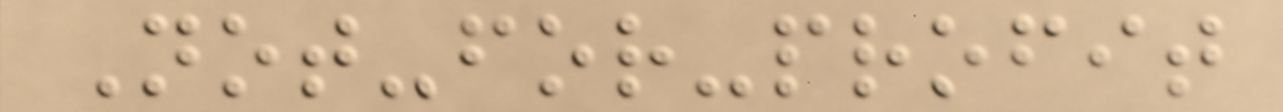Not-for-profit
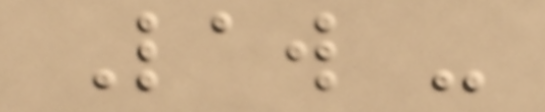Law -
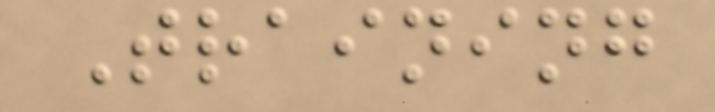Training
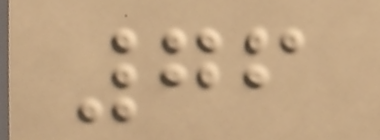76
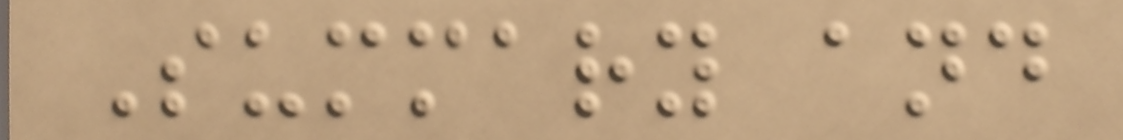Summary and
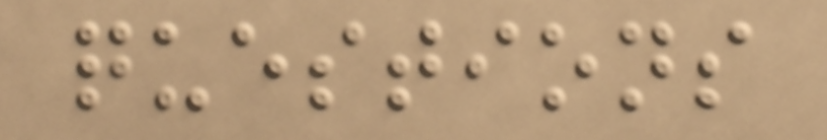questions
